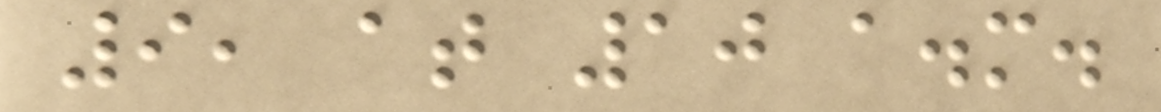9, at 10 a.m.
